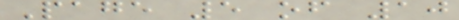Page 5 of 10
